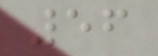56
